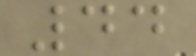44
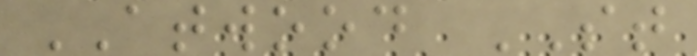ATWOOD ST
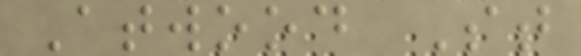Atwood St
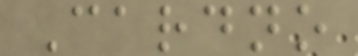Cardno
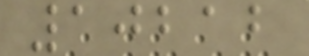10212
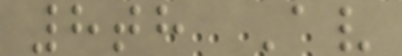8th Av
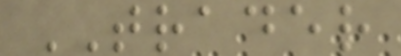TRADER
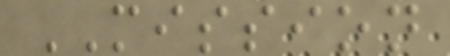MISSION
